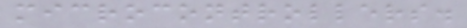microcontrollers.
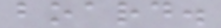board.
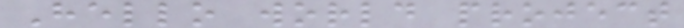Hello world project
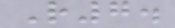R7.
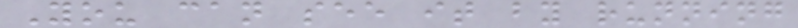You can see it by running
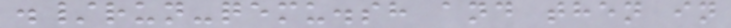./run-qemu.sh and then in
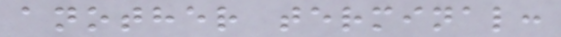another terminal:
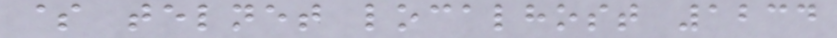$ telnet localhost 1234
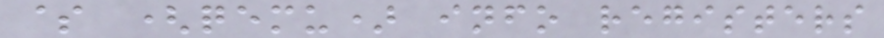$ (qemu) info registers
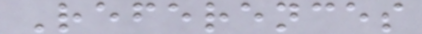References
